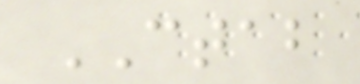CTAB
